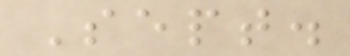Sept.
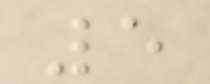5
